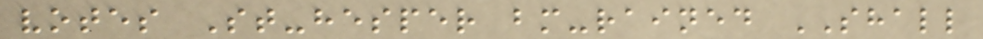votes St-hesper bm-rained SHALL
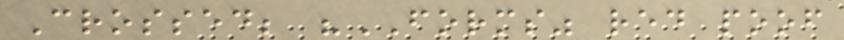Crossed; "FORMS" red poof
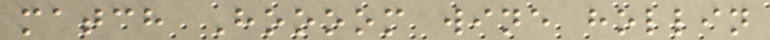match Hoooom wine hollin
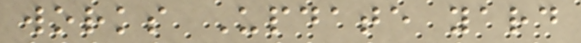works Update yard
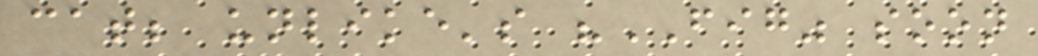cat; unlike's "FIG" soon
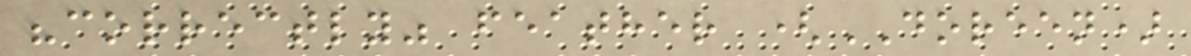"correctly" feather (DOREEN)
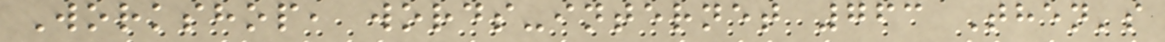Workshop, words-internet 763 Then's
